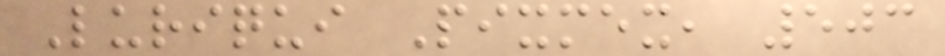Luriqui Pixmex, 503
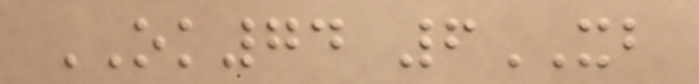OK74 6XB
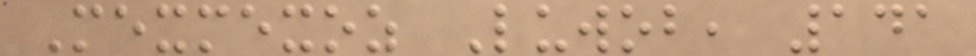Mexmexoz Luwob, 141
